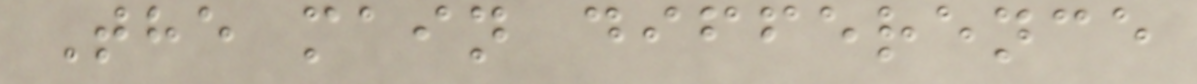The main difference
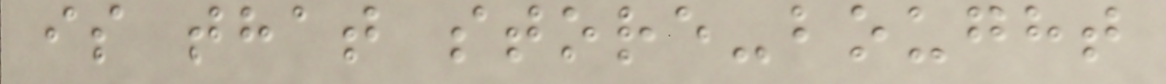is that store-bought
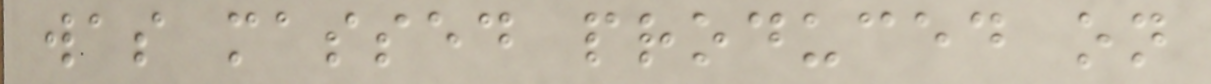was massed produced on
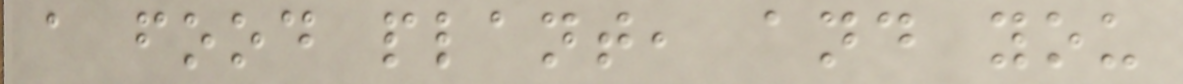a food plant, and you
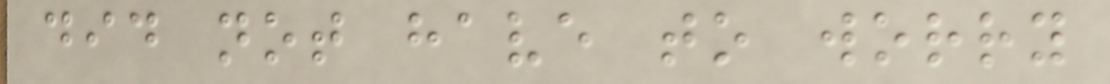did not have to worry
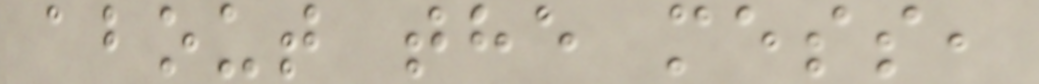about the mess,
